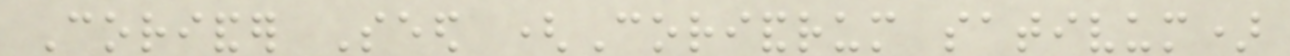Coriander Seed (Coriandrum sativum)
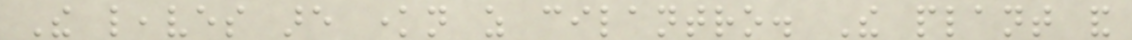The leaves are known as cilantro. The plant and
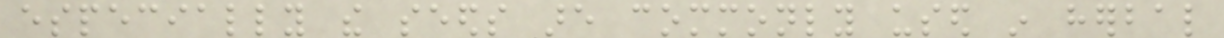especially the seeds are commonly used in herbal
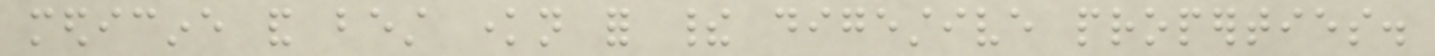medicine and best known for their digestive properties.
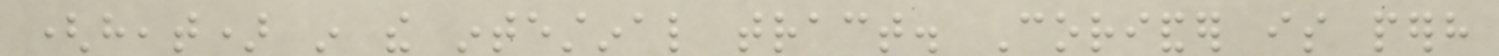(heat) in the intestinal tract. Coriander is perhaps
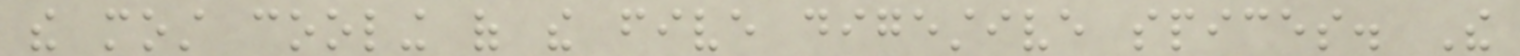the most cooling of the five digestive spices. The
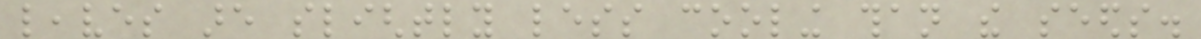leaves are slightly less cooling than the seeds.
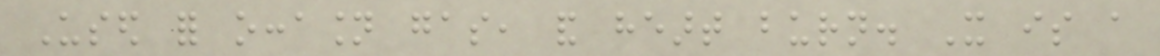Used for occasion gas, and heart burn. It is a
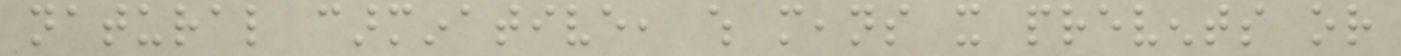natural carminative, which means it prevents or
